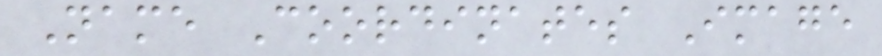Name Coordinates Image
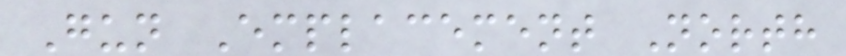Gun Emplacement North
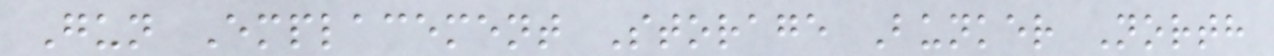Gun Emplacement Storage Bunker North
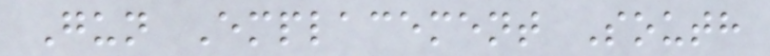Gun Emplacement South
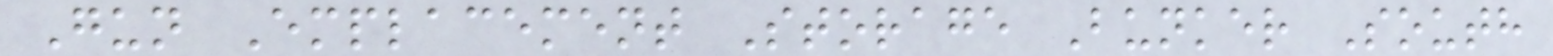Gun Emplacement Storage Bunker South
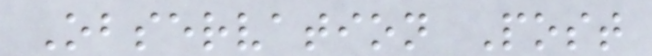Observation Post
